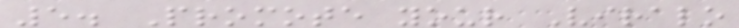5. Promote your Viralo
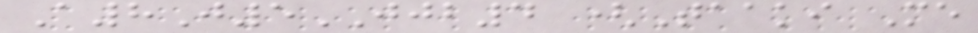A8J5JJB4 (Taaki Me
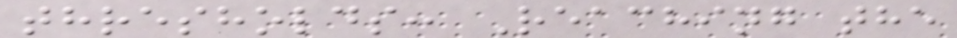thresholds: Reaching the
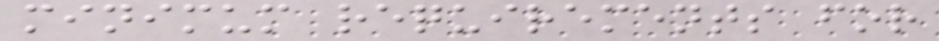minimum requirements for
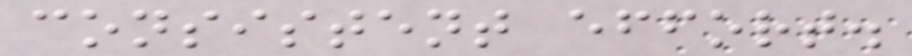consistent effort.
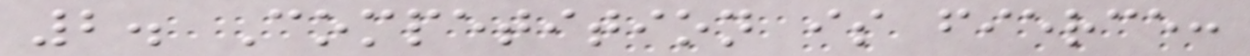2. Competition is fierce:
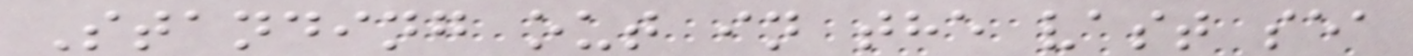Standing out in the vast sea
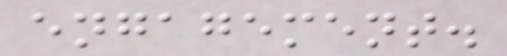engagement.
